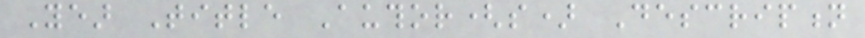Year Title Author(s) Description
